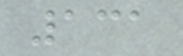131
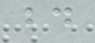bd
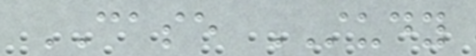CASE STUDY
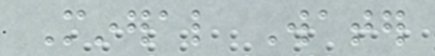Mineral Water
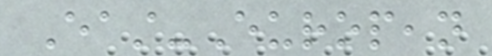East-European
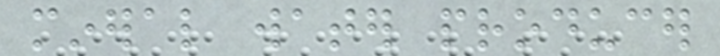mineral water producer
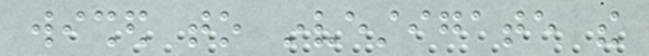wished to investigate the
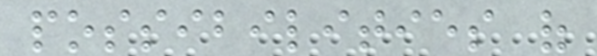possibilities of
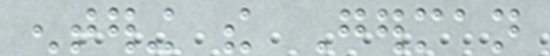entering the German
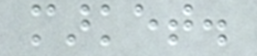market.
